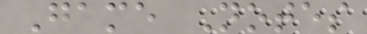Game Notes
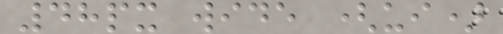48px wide (ui)
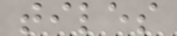tiles
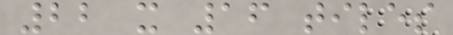22 x 16 tiles
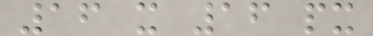16 x 16 px
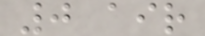0 air
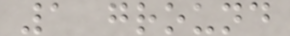1 ground
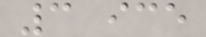3 ice
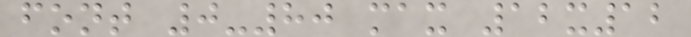font 0-80 max 12x12
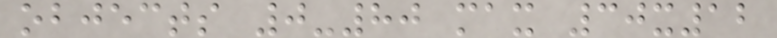objects 0-80 max 30x12
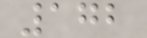172
